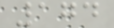174
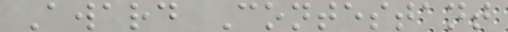Award Contestant
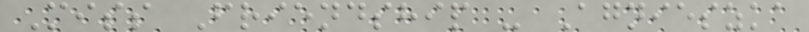Miss Friendship - Agnieszka
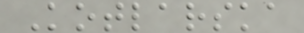Kotlarska
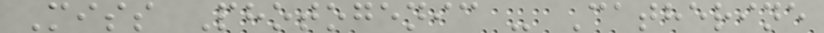Miss Photogenic - Catherine
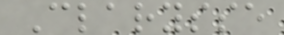Clarysse
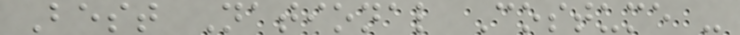Best National Costume -
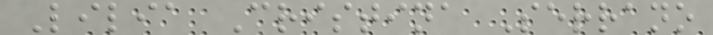Lilia Cristina Serrano
